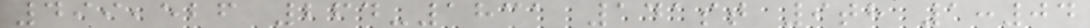499,526 264-1831 141st 9th 1:04
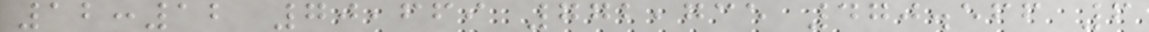12:12 70,669 772,735 470.566 6
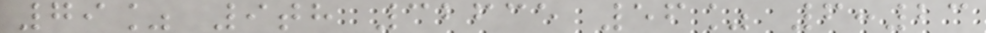79% 9th 32635 56% 6:23
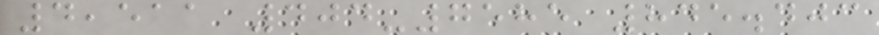4,511 404-7585 845.403
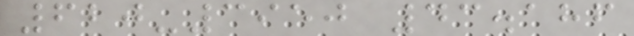620-3950 43.186
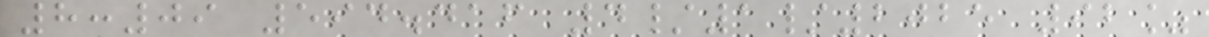8:09 594.416 4/1/2025 92%
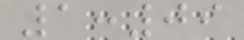1:09
